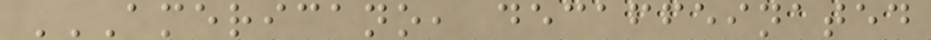AMERICANO, DECAFFEINATED
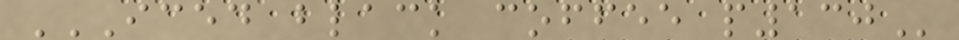ICED BLACK COFFEE P130
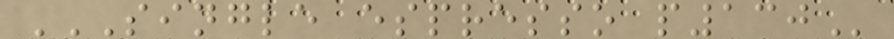SINGLE ESPRESSO P130
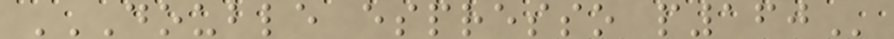DOUBLE ESPRESSO P160
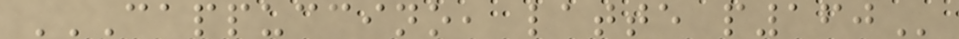CAPPUCCINO, LATTE P160
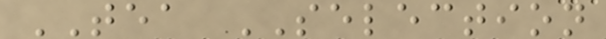TEA SELECTION
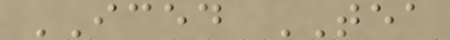ICED TEA
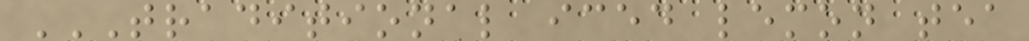TRADITIONAL ICED LEMON TEA
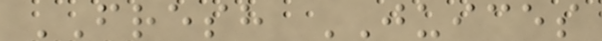FRESH JUICES
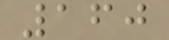160
